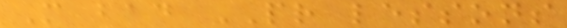More bad PR lessons
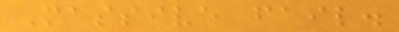Massive fail.
